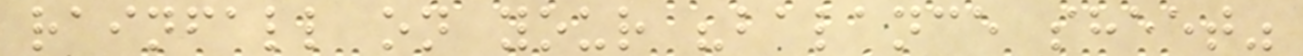rainfall on your "balance sheet"
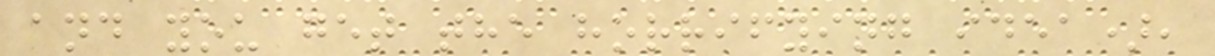and you get the horrifying idea),
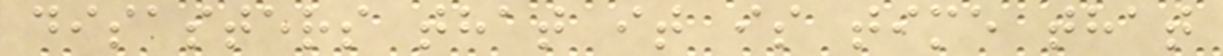disasters that it is time that
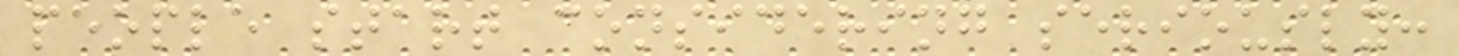people start considering seriously:
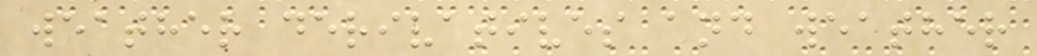weather derivatives and weather
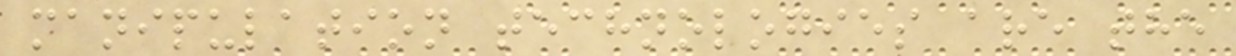manipulation technologies are the
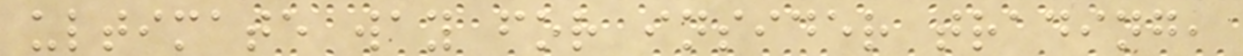ultimate way for insider trading,
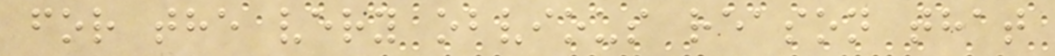for the very obvious reason that
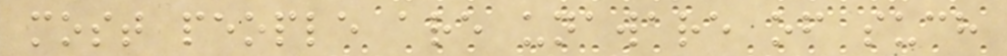most people are unaware of such
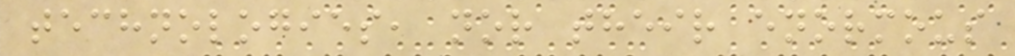technologies, nor their enormous
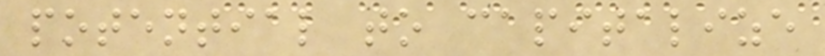potential to capitalize
